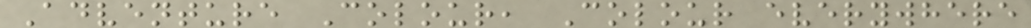Adventure Colour, Colour everywhere
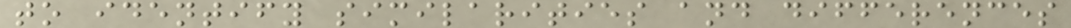to identify similarities and differences
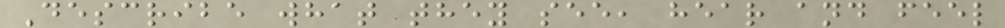Describe what they see, hear and feel
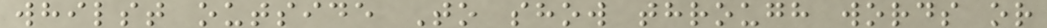whilst outside To show through words or
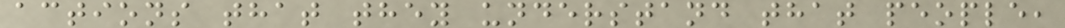actions that they understand that people,
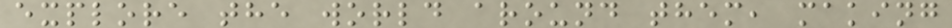explore the world around them, making
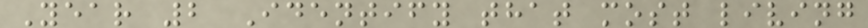Year 2 Identify that most living
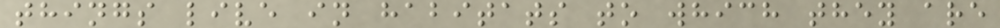things live in habitats to which they are
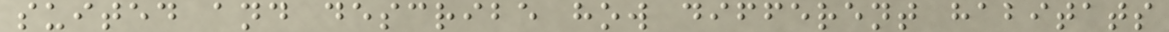suited and describe how different habitats
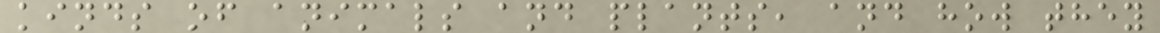kinds of animals and plants, and how they
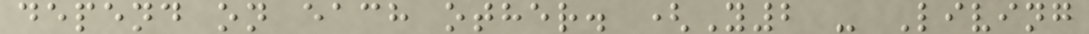depend on each other. (Y2 - Living
